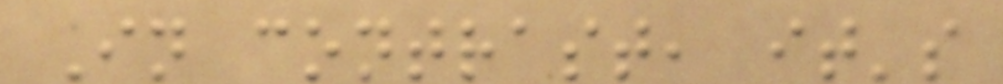In contrast, it's
